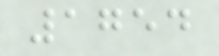1754
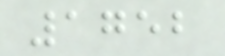1752
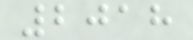2018
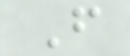F
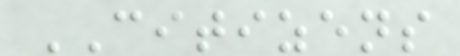CITIZENS
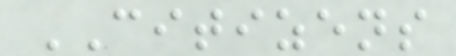CITIZENS
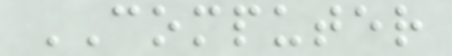COMPUTER
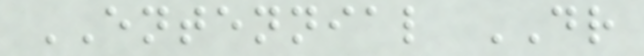ENTENNIAL DR
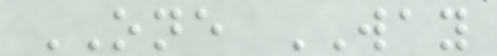ONE WAY
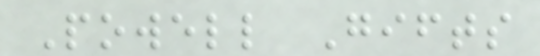Powell Gifts
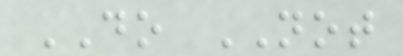DO NOT
